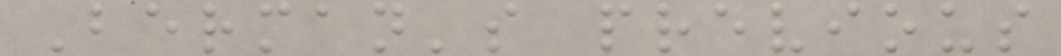Berman's previous
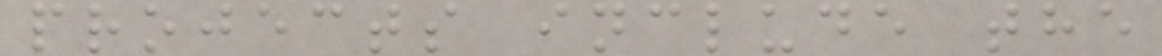projects include the
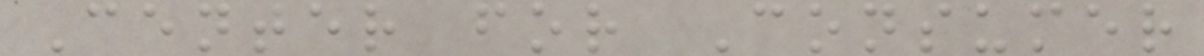Center for Consumer
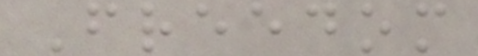Freedom
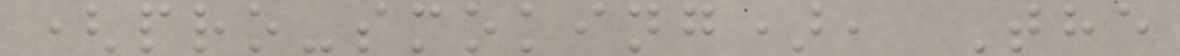(pro-smoking), The
